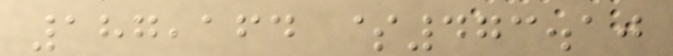187,164 $473.10
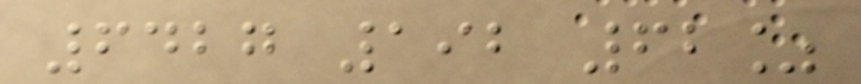6427 192 62%
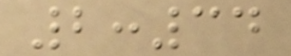2:34
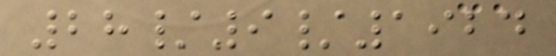28/9/1924
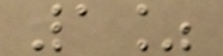1%
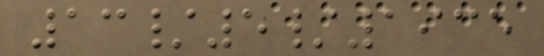13/5/1935
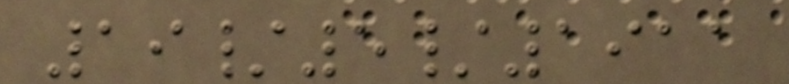19/5/1911
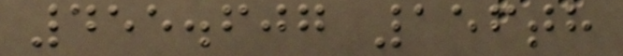455.607 156th
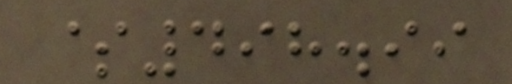$498.99
